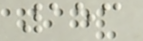153
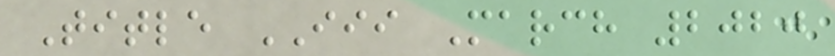Title III March 2020
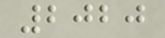2020
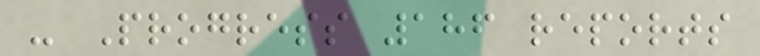- Progress 186 reports
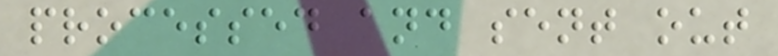processed and sent out
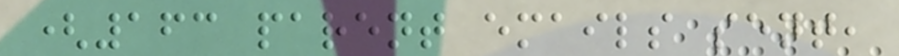(163 parent emails sent,
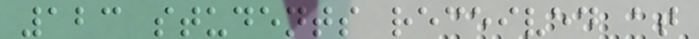123 students received at
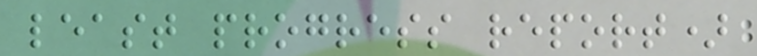least progress report)
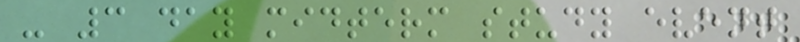- 3 day midterm study event
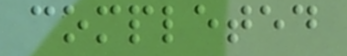completed
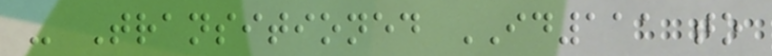- Transitioned ID111 to
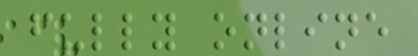fully online
